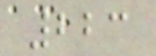223
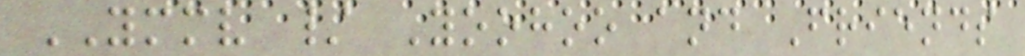YMMV / Yoohoo and Friends
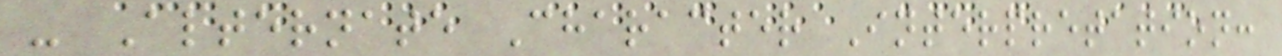- Alternate Character Interpretation:
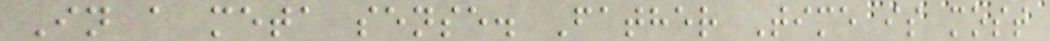In a meta sense. Father Time is most
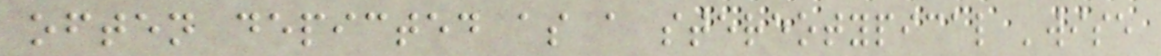often depicted as a stereotypical 'wise
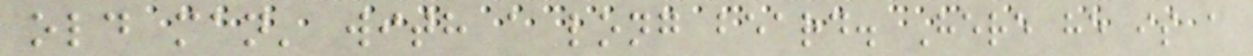old man' with a long beard. Here he is a
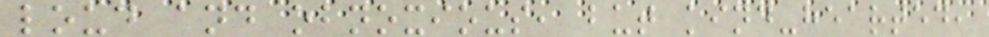loud and obnoxious, but kind-hearted,
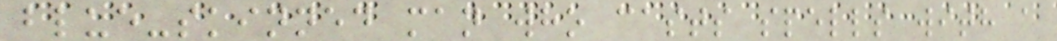blue-skinned man who casts spells with a
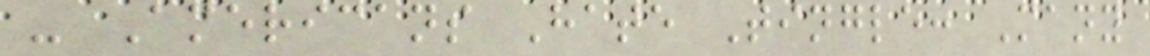- Americans Hate Tingle: Many
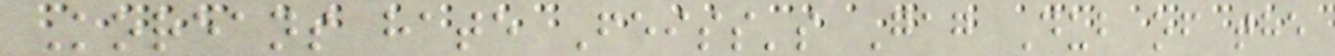Koreans hate Feiss's Gag Dub of the
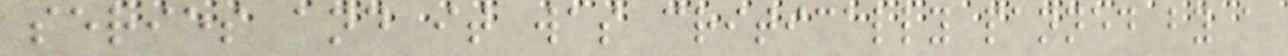series and it was critically panned by a
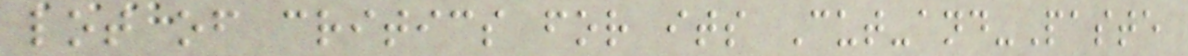lot of critics for its Cut-and-Paste
